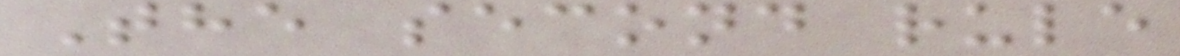The second rule
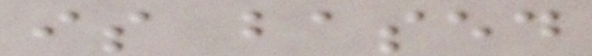is based
